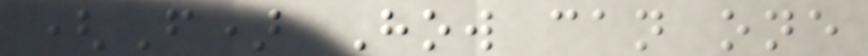(F) How can one
